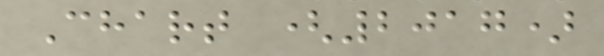Chart (2017)
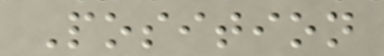Position
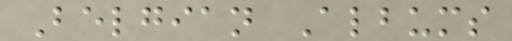Belgian Albums
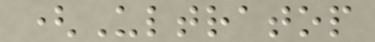(Ultratop
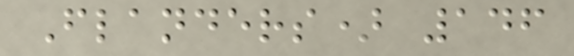Flanders) 146
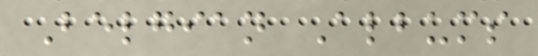Belgian Albums
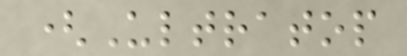(Ultratop
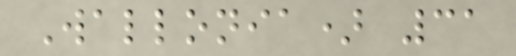Wallonia) 31
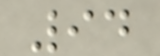94
